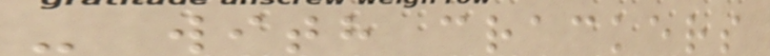- with crackers
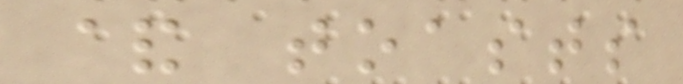& toasts
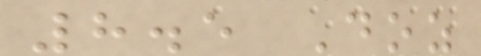8.5 Doz
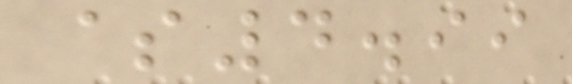$4.99
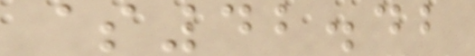$42.42
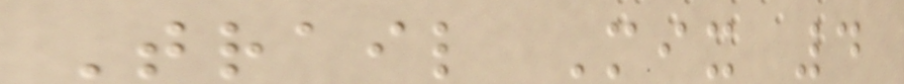Trail Mix 4
